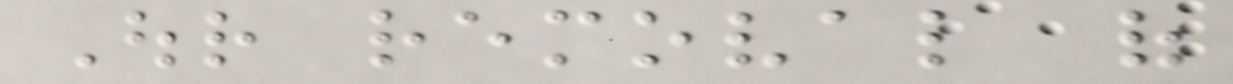Our removal of
